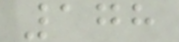178
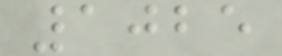1025
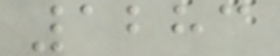1283
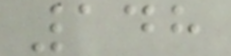148
